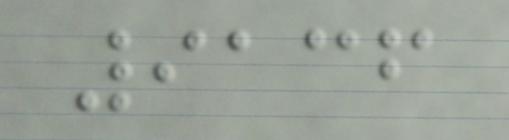9136
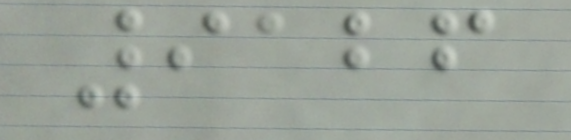9126
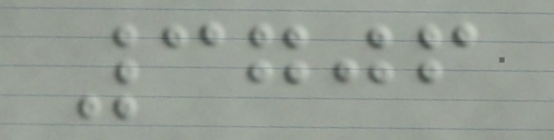3706
